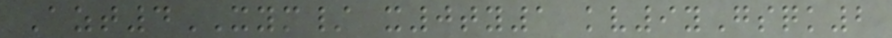Azt4XYM/ x0ty1 kv9yGsqk2
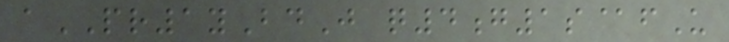aPR1yBdJ q4g1s@fU
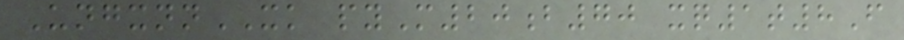UngxnnXK pyM20b70 xq1t8F
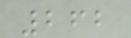262
